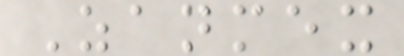Zanmex
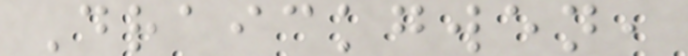Draickgwen,
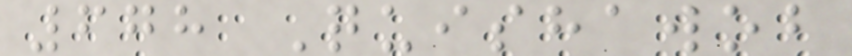678 Quishawob
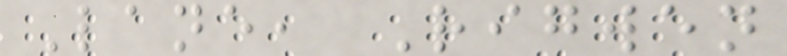Lane, Rigwen
